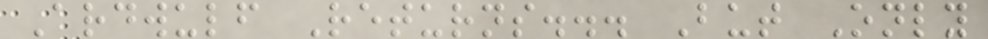Ardwulf Returns... But Only
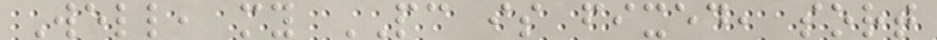Well, my PC is fixed, sort
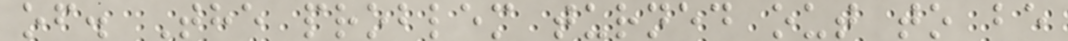of. The problem turned out to be
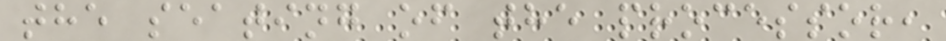the seating of the processor,
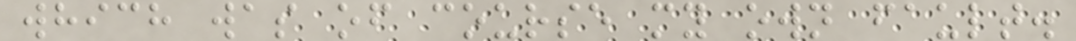which was of course my own fault.
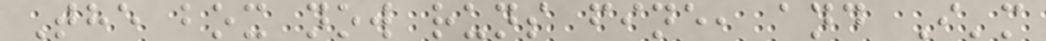The box now runs fine, and I'm
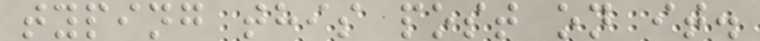typing this post on it.
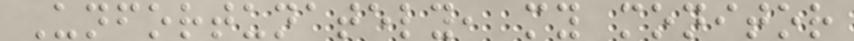Unfortunately, my monitor
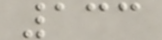133
